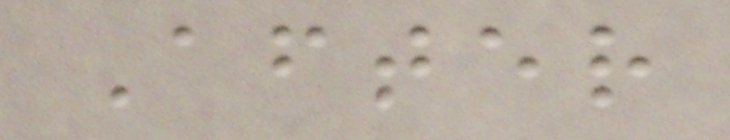After
